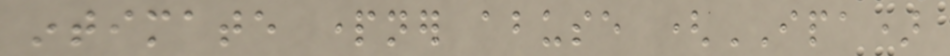intimate partner abuse (IPA)
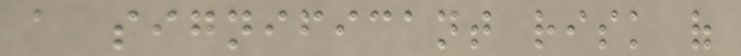a significant risk of
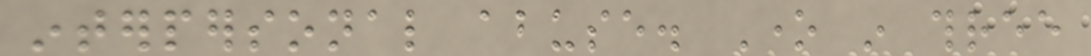interpersonal abuse. One in three
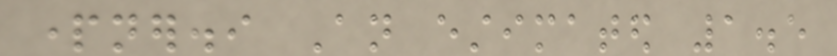partner.i An estimated 1.5
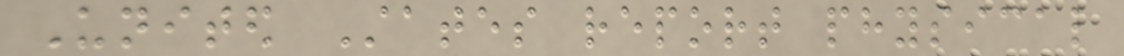United States report physical
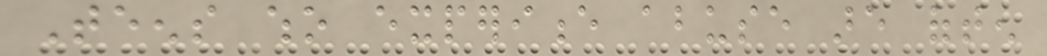Teens who experience abuse are often
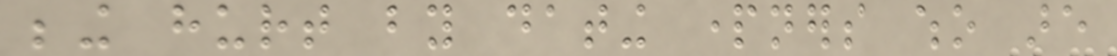being hurt by dating partners who are
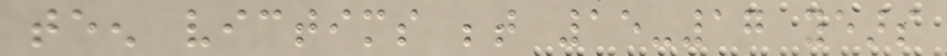teen victims between 15-17 years
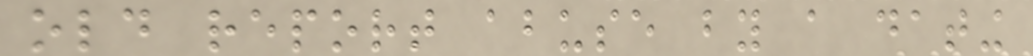old report abuse by a dating
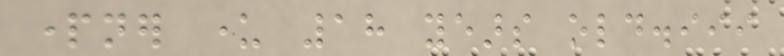partner under 18 years old.iii
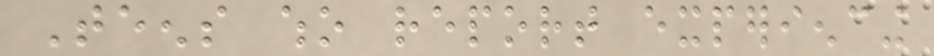Teens who report experiencing
